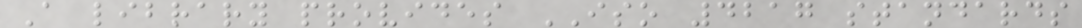A library provides ISO 4217 standards
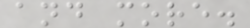and more.
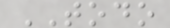TODO
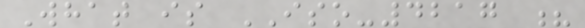What is ISO-4217 ?
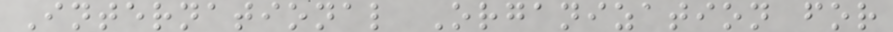International Organization for
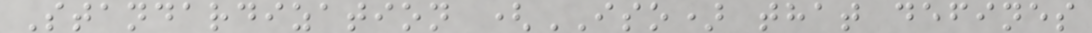Standardization (ISO) that defines
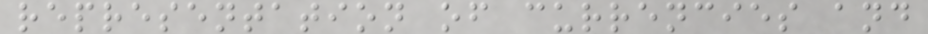representation of currencies and
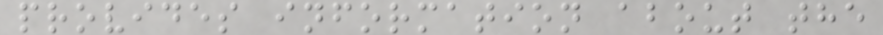provides information about the
